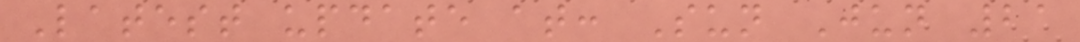Latest update at: Sun Jun 21
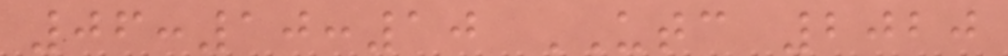06:10:10 UTC 2020
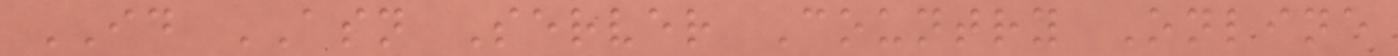ID ASN Server Country Online
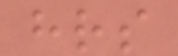hrs
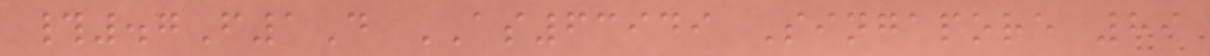#.7F1D AS63949 Singapore 89
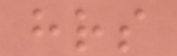hrs
